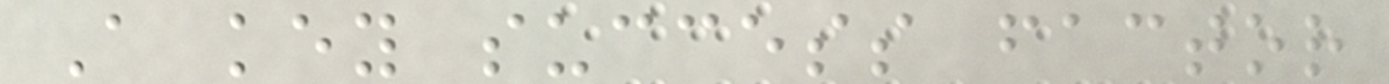A key success factor
